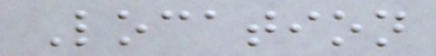Location
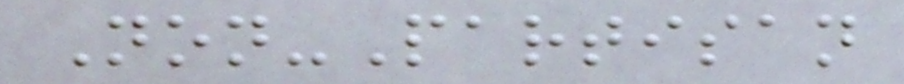Non-Partisan
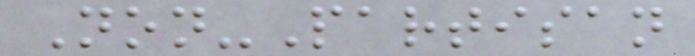Non-Partisan
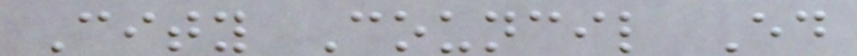City Council Ed
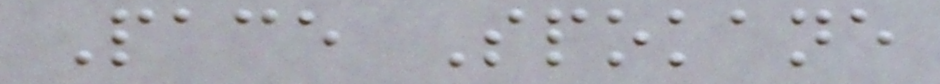Pace Spokane
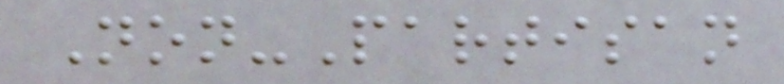Non-Partisan
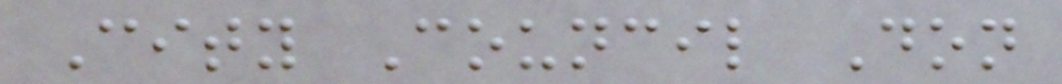City Council Don
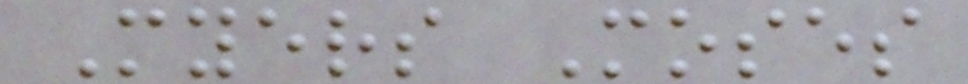Myers Moses
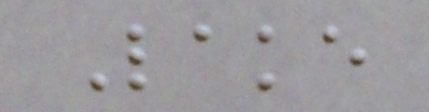Lake
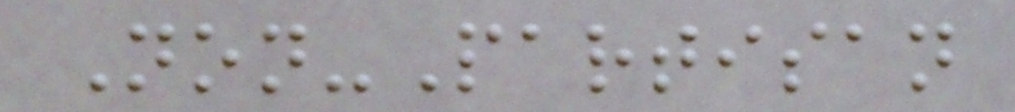Non-Partisan
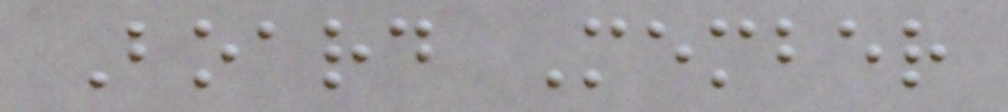Board Member
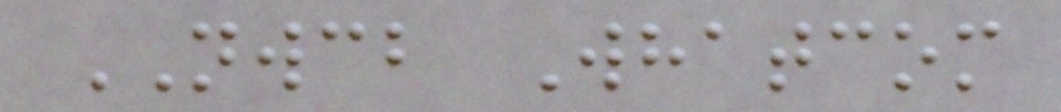NWCB Whatcom
